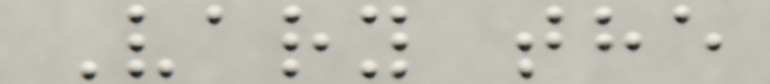Vary the
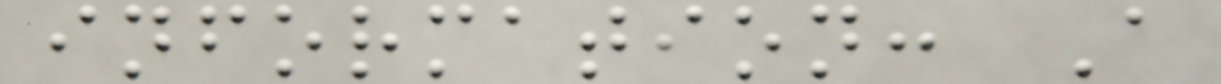information: A
